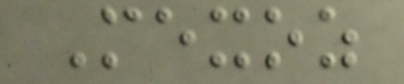Mexoz
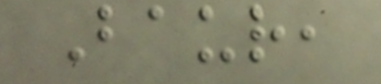Baur,
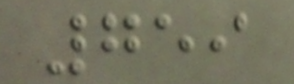759
